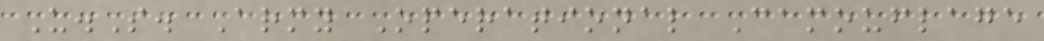U.S. Army Operational Camouflage
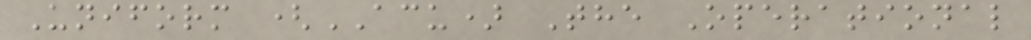Uniform (ACU) The Operational
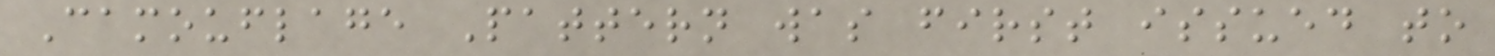Camouflage Pattern was first issued to
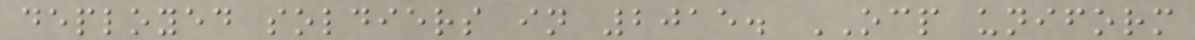deployed soldiers in 2015. OCP uniform
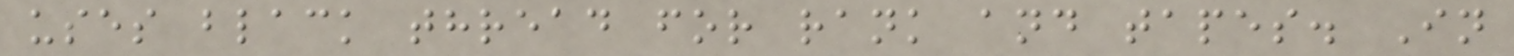uses black thread for rank and tapes. In
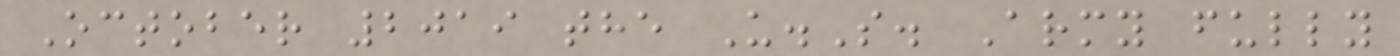October 2019 the U.S. Army fully
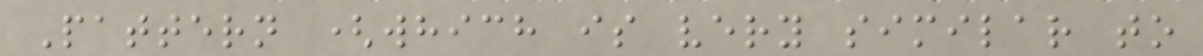Pattern (which is very similar to
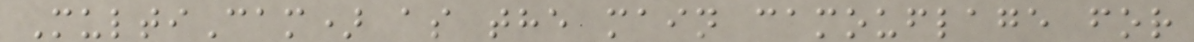MultiCam) as the main camouflage for
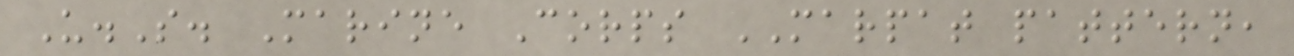U.S. Marine Corps MARPAT pattern,
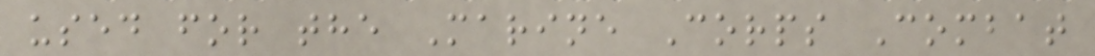used for the Marine Corps Combat
